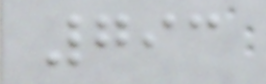793
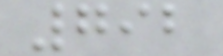792
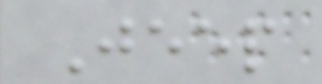Jeep
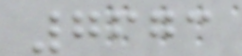7673
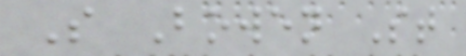S Bowen St
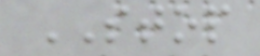STOP
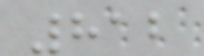812
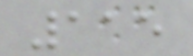115
